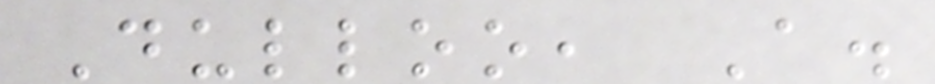Dulloo, A.
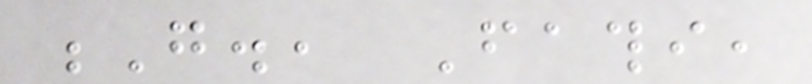G., Fathi,
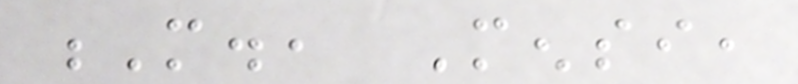M., Mensi,
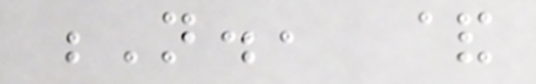N., &
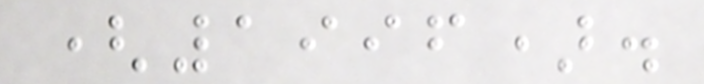(1996).
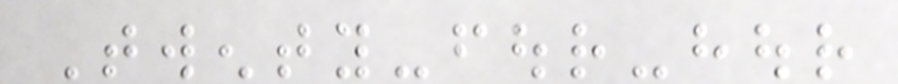Twenty-four-hour
